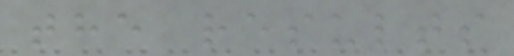the results
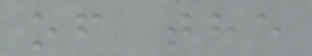of the
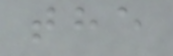the
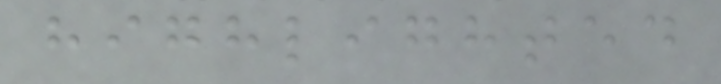highlighted
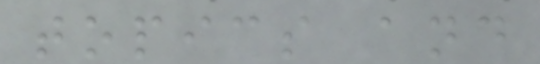topics and
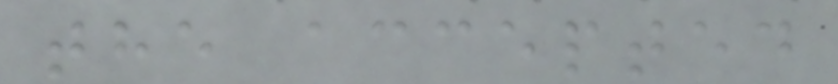the accepted
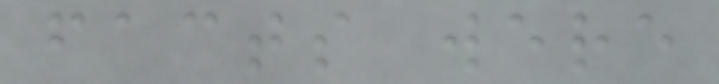facts were
